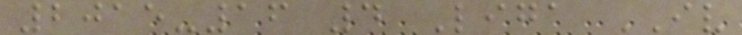2015-16 4 Liga IV
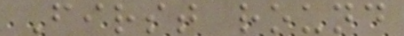First round
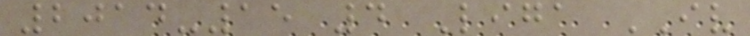2014-15 4 Liga IV
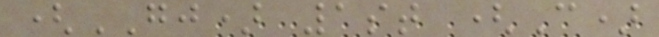(GJ) 1st (C)
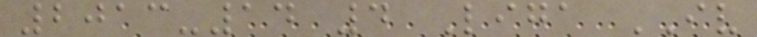2013-14 4 Liga IV
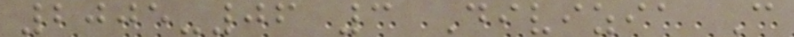2005-06 3 Divizia C
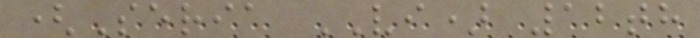(Seria VI) 12th
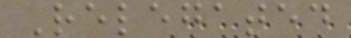Relegated
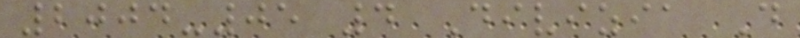2004-05 4 Divizia D
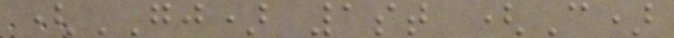(GJ) 1st (C)
